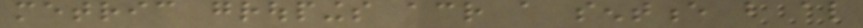metric groupings across a sentence but also
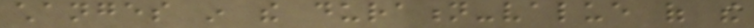changes in the duration-value of the
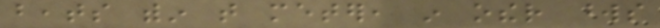beats within that meter, in other words
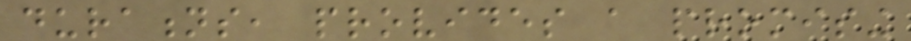durations, provides a promising
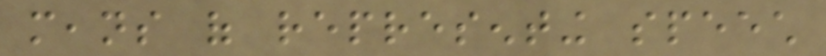means of representing speech
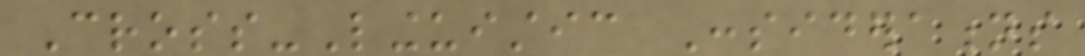Cross-Linguistic Considerations
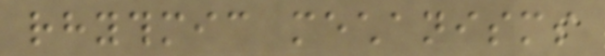rhythmic mechanisms
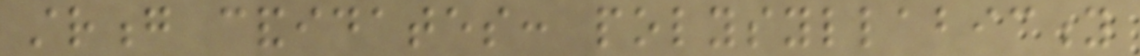strong candidates: polysyllabicity
